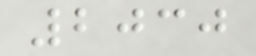2030
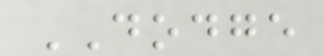DODGE
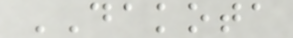DAKOTA
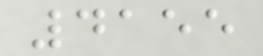4155
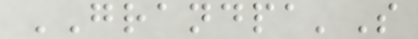GRANDPA'S
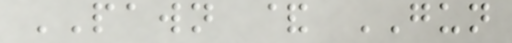PAWN & GUN
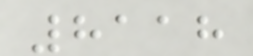8118
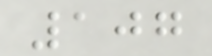107
